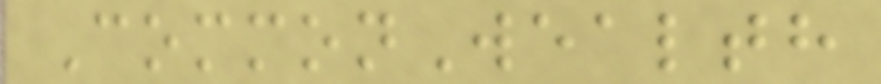CommonWealth
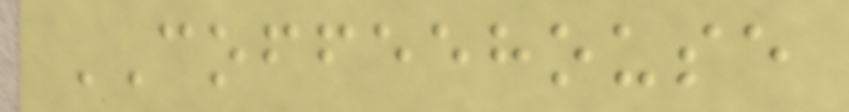COFFEEHOUSE
